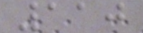110
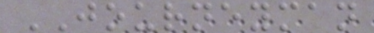JOURNEYMAN
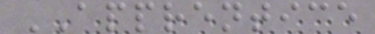APPRENTICE
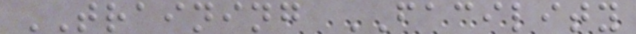TRAINING FACILITY
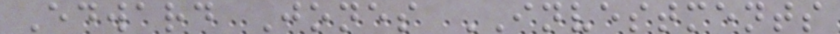Edward Jones INVESTMENTS
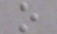o
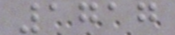1717
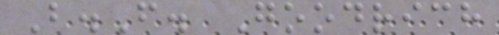B.F. Goodrich
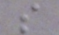s
